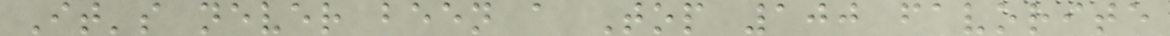It's never been a Top 100 favorite
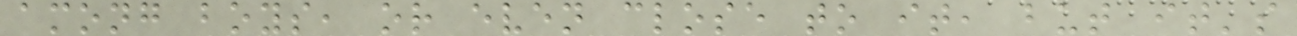among boys, or even close to it, but it's
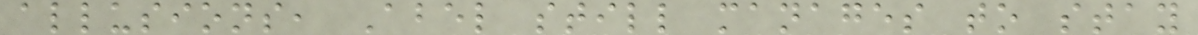allusions, Abel still manages to stay
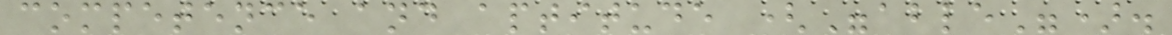competence and aptitude ("able").
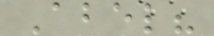Abel?
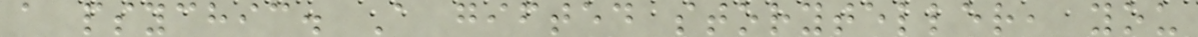a psychic. A gifted storyteller, you
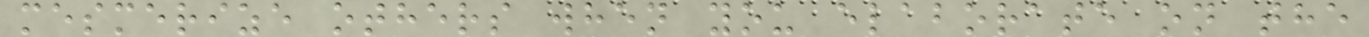mesmerize others when you elaborate on the
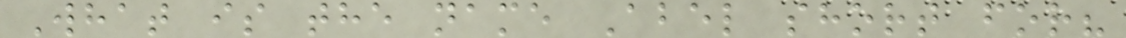What is the name Abel short for?
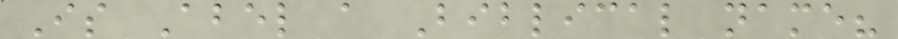Is Abel a Biblical name?
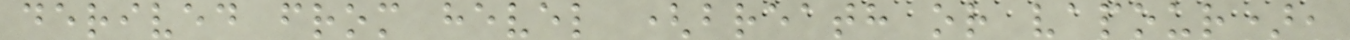derived from hevel (breath or vapour),
